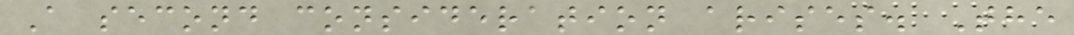A second consideration arises. The
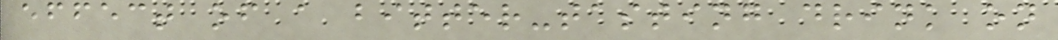effect of a bitter-tasting drink on
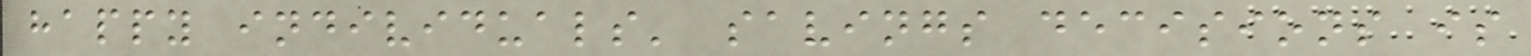happy individuals' savings decisions is
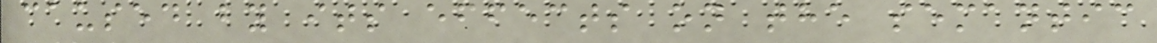caused by its effects on the semantic
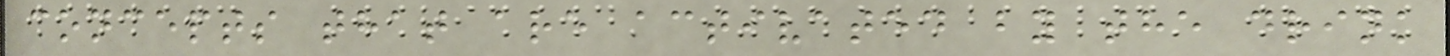concepts that are activated by the drink
